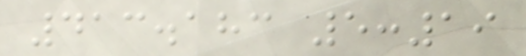413.183 5:19
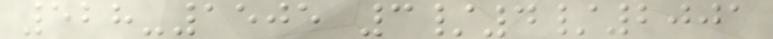528-1505 3/4/2001
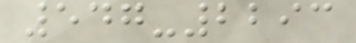547-2293
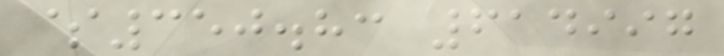$350.83 614997
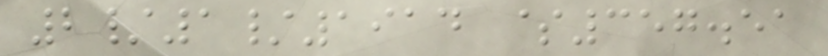2/1/1914 $357.51
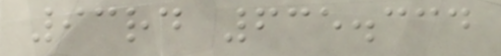93rd 635.334
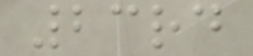23rd
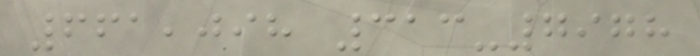661,098 313-7978
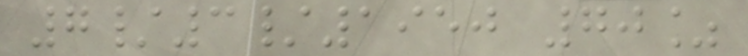7/3/1950 70%
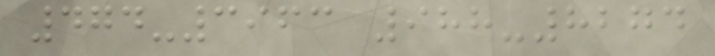474-3963 988-8274
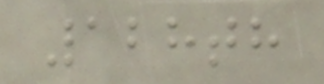128th
